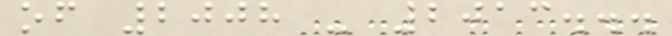of 2008 - 2013...
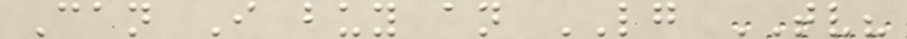Can I buy an LG TV?
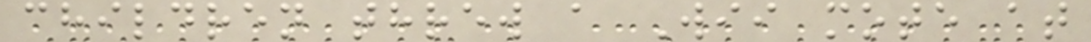children threw a Wii mote at
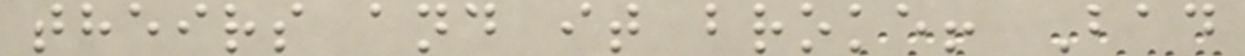theirs and it broke! Bad
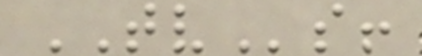TVs!
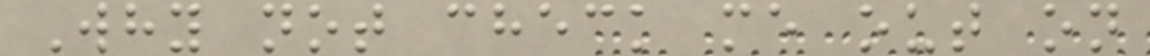Why not check me out on
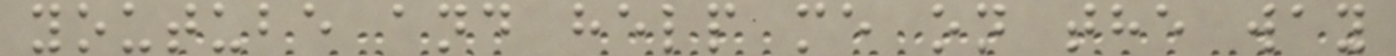youtube and help me on the way
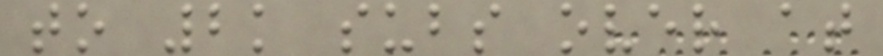to 2k subs over at
